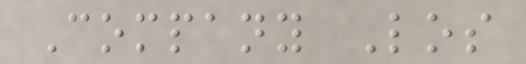Company Los
